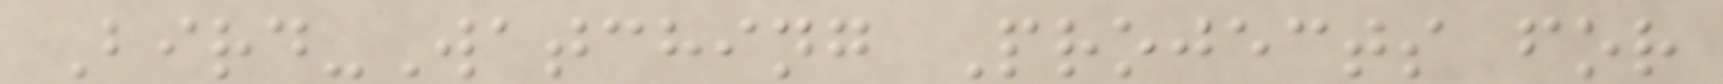Bird-Watching Projects for
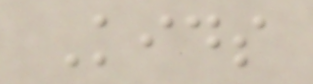Kids
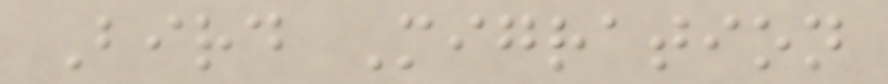Bird Migration
